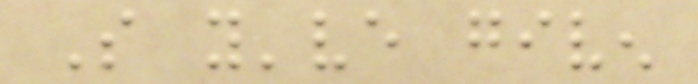So you've given
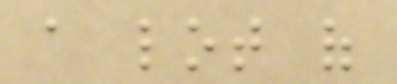a lot of
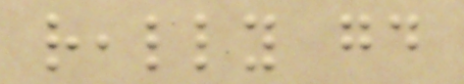really good
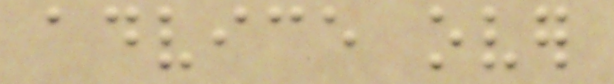advice over
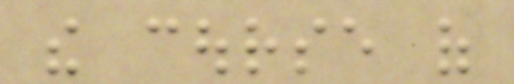the course of
